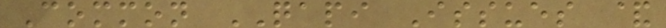Common QAPI Issues &
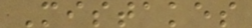Mistakes
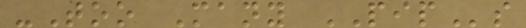-Too Many PIPs
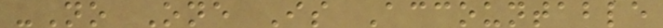-No One Is Accountable
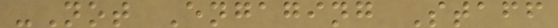-Not Engaging Staff
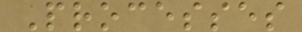Processes
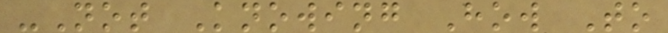-Not Knowing How To
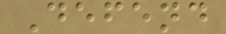Defend
